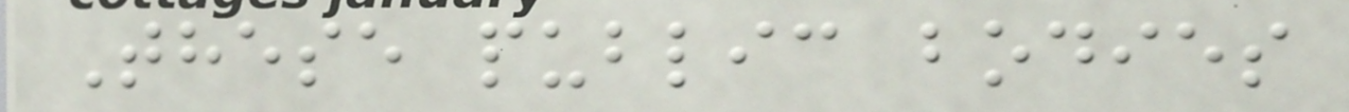These public bodies
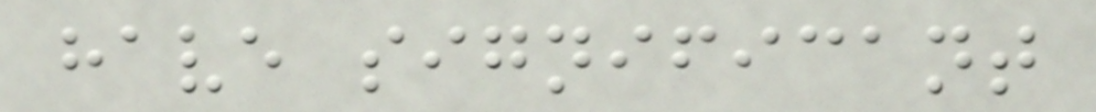have significant
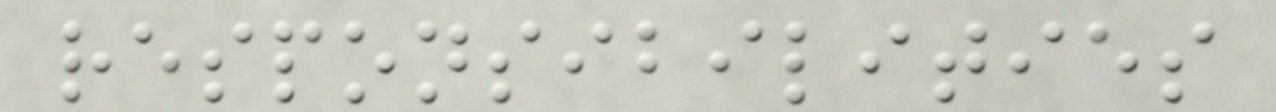responsibilities
